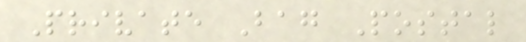Private Bag Postal
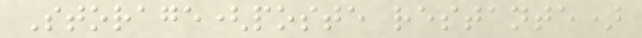Storage(poste restante)
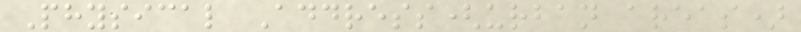Physical Address(urban areas)
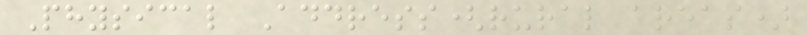Physical Address(rural areas)
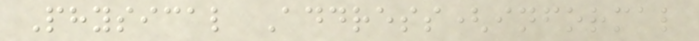Physical Address(informal
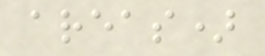areas)
